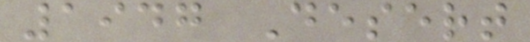1947 Desert
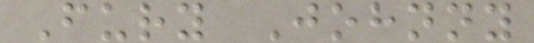Fury Johnny
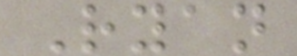Ryan
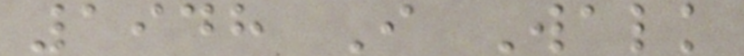1948 I Walk
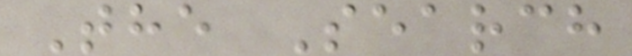The Search
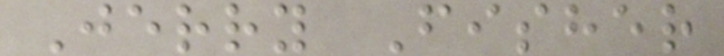Jerry Fisher
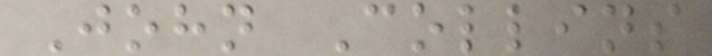John Collins
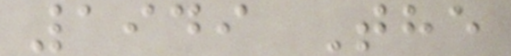1949 The
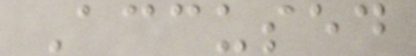Accused
